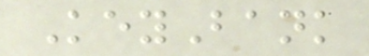KeyBank
